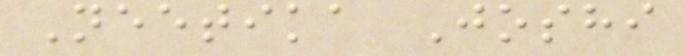Neetika Joshi
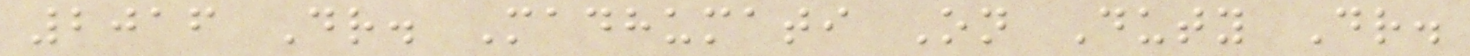2016 Dr. Madhumati On Duty Dr.
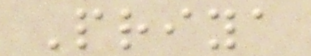Priya
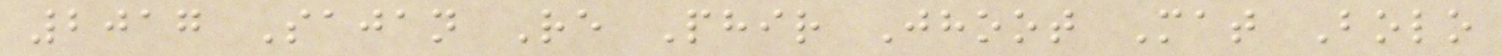2017 Sajan Re Phir Jhoot Mat Bolo
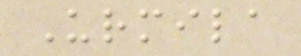Urmila
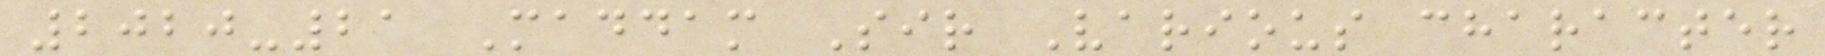2020-21 Maddam Sir Various character
